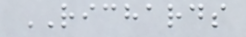RICHARDS
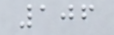106
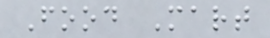Food Mart
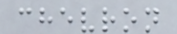chevron
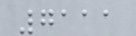7111
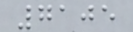7105
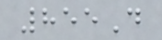855D
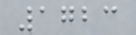1723
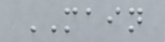MAIN
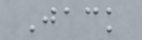Jack
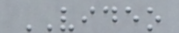VIDEO
